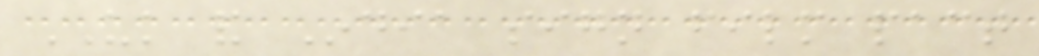UK and India sign film pact
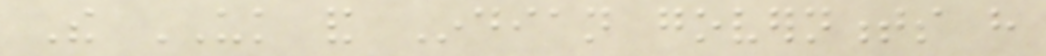The UK and Indian governments have
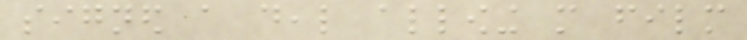signed a deal allowing more film
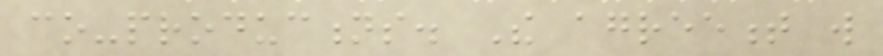co-productions. The agreement will
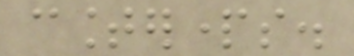counterparts.
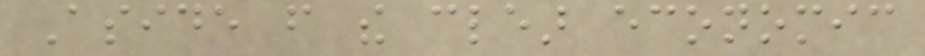Aside from the clear economic
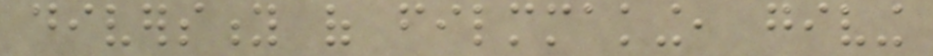diversity of filmmaking, giving
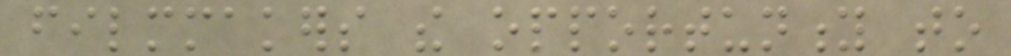filmmakers the opportunity to
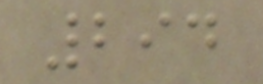294
